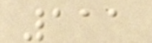111
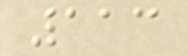113
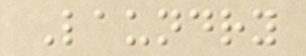Laundry
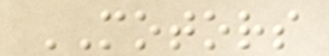MOTORS
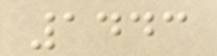1443
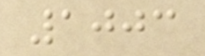1003
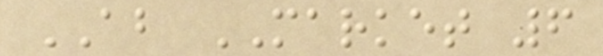AB MARKET 6
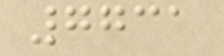7731
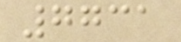7731
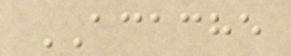ACACHE
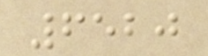6520
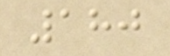180
